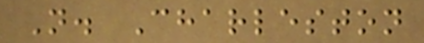N. Charleston
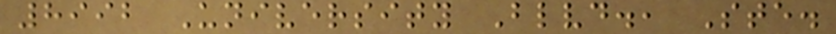8992 University Blvd., Ste.
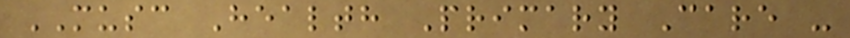MUSC Health Primary Care -
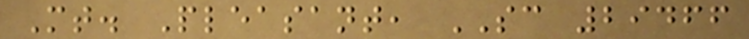Mt. Pleasant, SC 29466
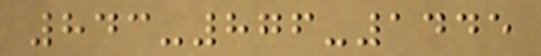843-876-1445
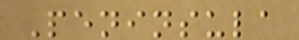Peninsula
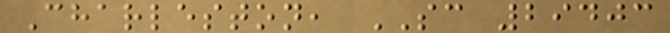Charleston, SC 29403
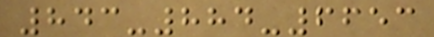843-884-6653
